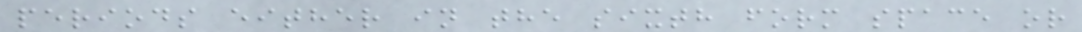periods either in the sixth form space or
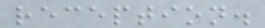reception.
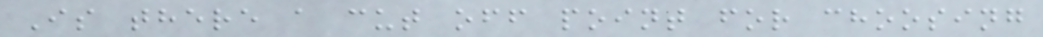Is there a cut off point for choosing
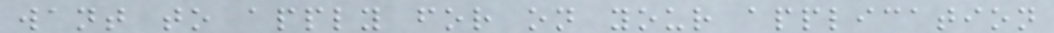want to apply for on your application
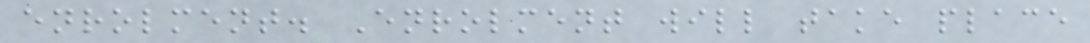enrolment. Enrolment will take place
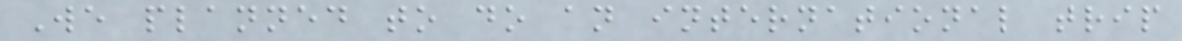We planned to do an international trip
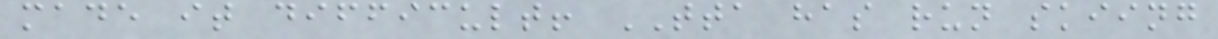made it difficult! TTA has run skiing
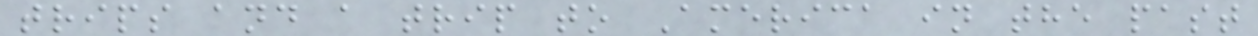trips and a trip to America in the past
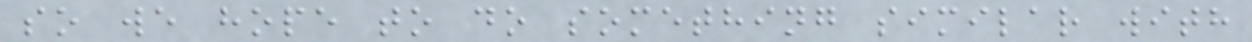so we hope to do something similar with
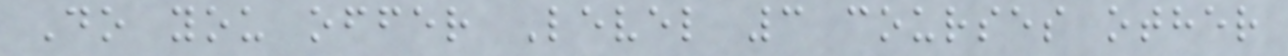Do you offer Level 3 courses other
